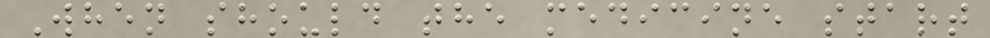When should the medicine start
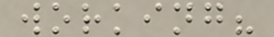working?
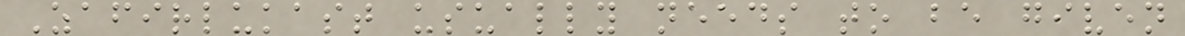Zafirlukast usually needs to be given
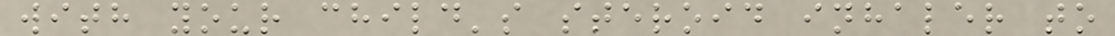with your child's steroid inhaler to
